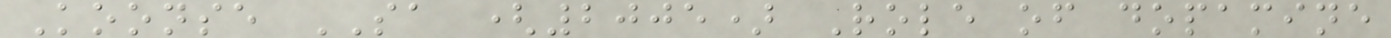Koonse SA (2005) Role of dopamine
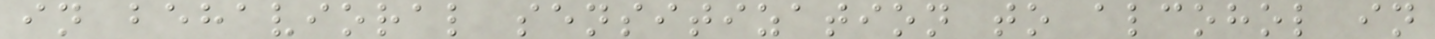in behavioral sensitization to alcohol in
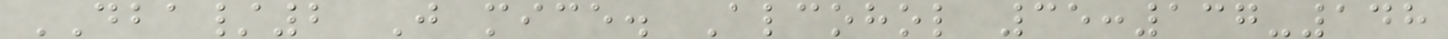DBA/2 J mice. Alcohol 35:137-148
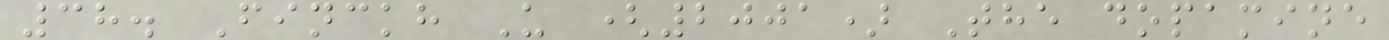38. Finckh U (2001) The dopamine
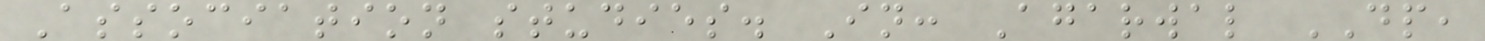Association studies. In: Agarwal DP,
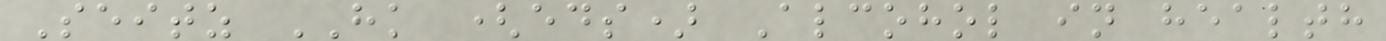Seitz HK (eds) Alcohol in health
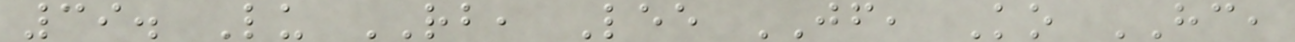39. Lu RB, Lee JF, Ko HC,
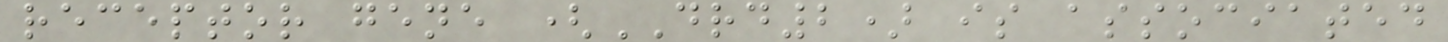receptor gene (DRD2) is associated
